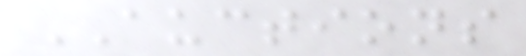AUCTIONS
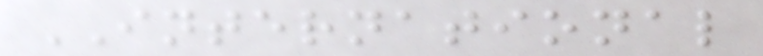INTERNATIONAL
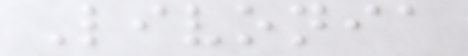Livonia
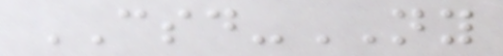CSD-NY
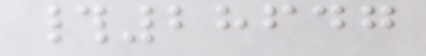#28647
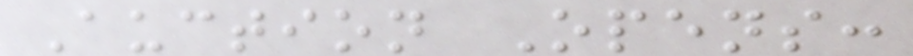Auction Opens:
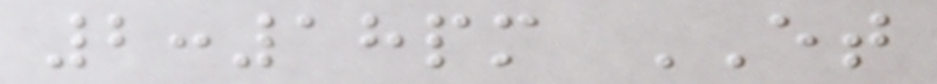2:18pm ET
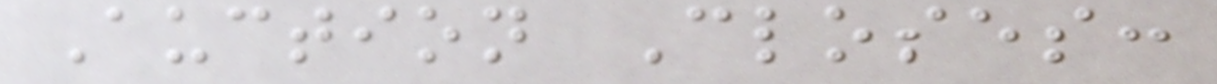Auction Closes:
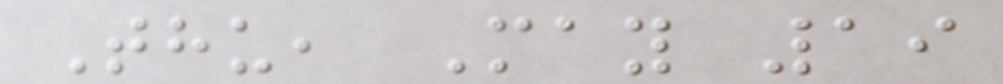Thu, May 19
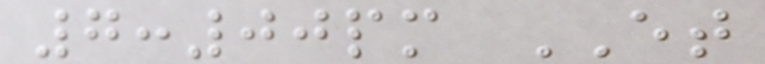7:00pm ET
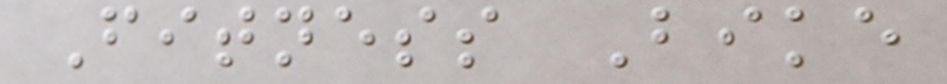Fitness Bike
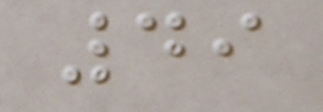49
